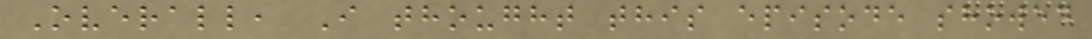Overall, I thought this episode showed
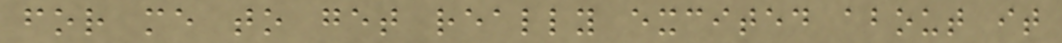for me to get really excited about it
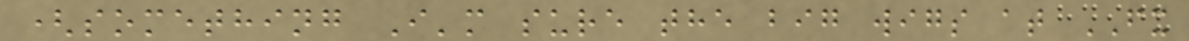(something I'm sure the big wigs at FX
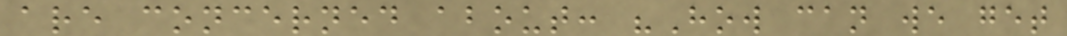are concerned about: "How can we get
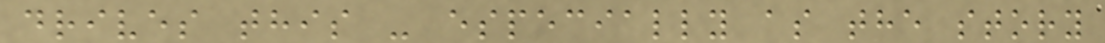drives this - especially as the story
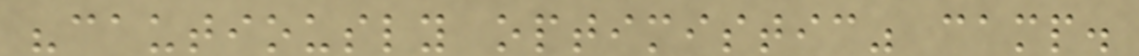"cautiously optimistic" camp.
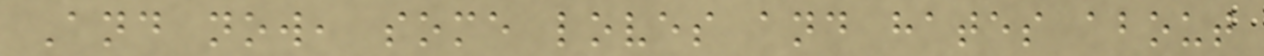And now, some loves and hates about
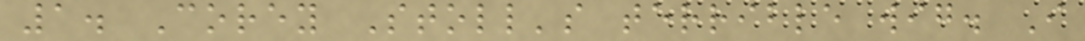1. Corey Stoll's terrible wig. I
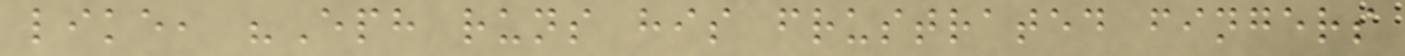like, "Eph runs his frustrated fingers
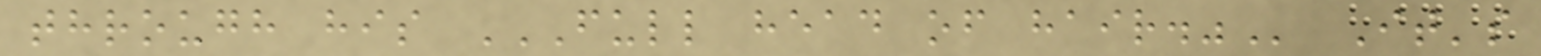through his FULL HEAD OF HAIR." It's
